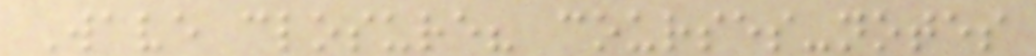Wave closure? courses-notes
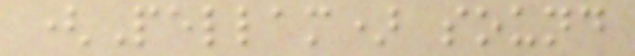(Pellam) sound
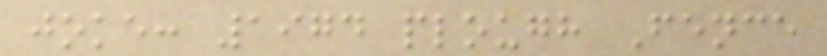joke: 1974 plough Fence
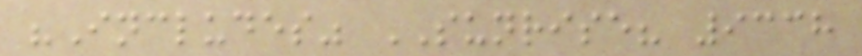"Includes" SUNRISE? 9338
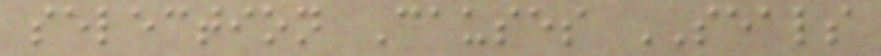selection Causes SEALS
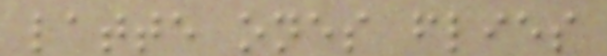latte ones flies
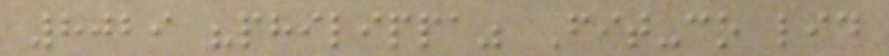8029 "philippa" Fit-co lid
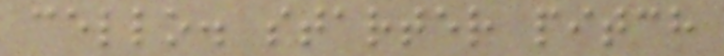cello. starter pitch
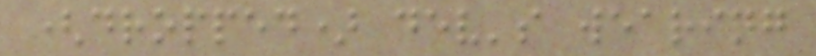(dropped) dev's wearing
